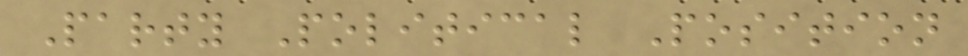Party Political Position
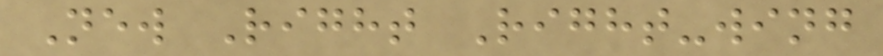New Right Right-wing
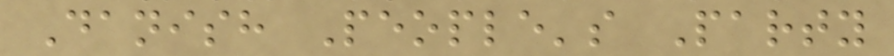Danish People's Party
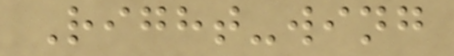Right-wing
